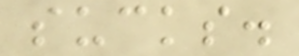sucks.
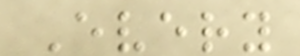Every
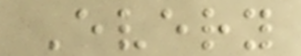Every
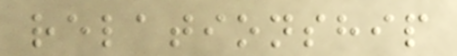relationship
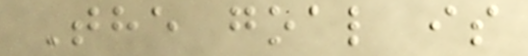The goal is
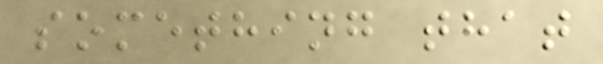something that
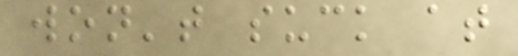won't suck at
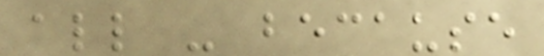all - because
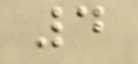4
